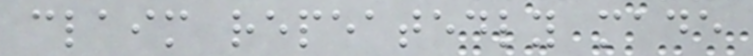claim repeatedly made
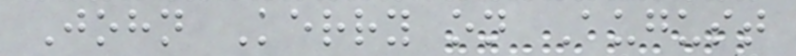John Kerry on August
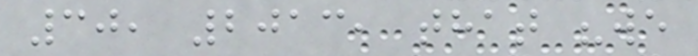30, 2013, that "we
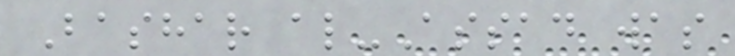Bashar al-Assad was
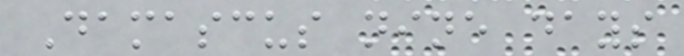Damascus nine days
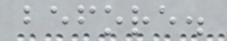before.
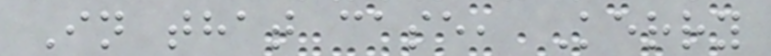In that case, Kerry
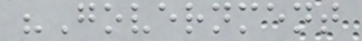"Government
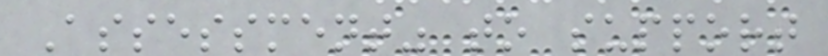Assessment" to support
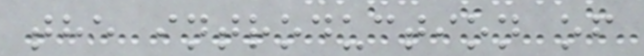the introduction of
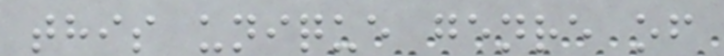this unique genre of
